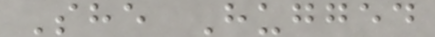She Hugged
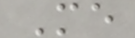Me
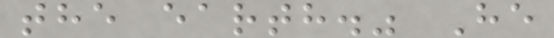the earth." He
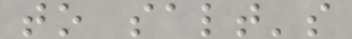to salt's
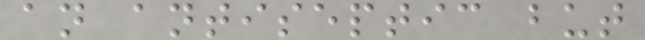an antiseptic but
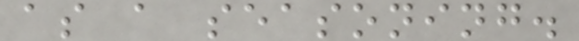as a seasoning.
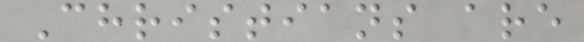Christians are
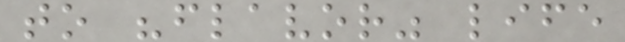to "flavor" life
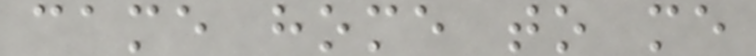came home to me
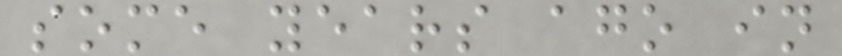some years ago in
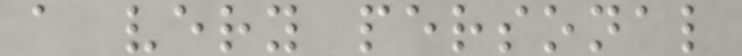a very personal
